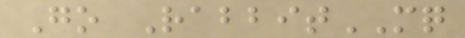Go RabbitMQ
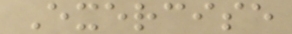Exercise
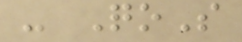- QoS
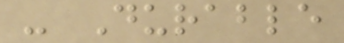- Durable
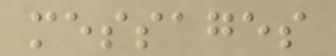messages
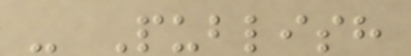- Publish
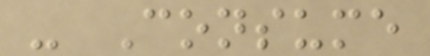- Consume
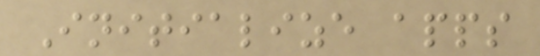Initialize apps
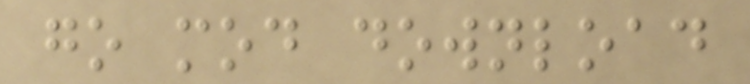go mod download
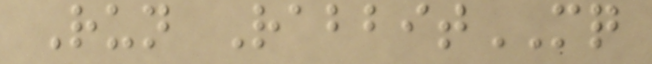Run RabbitMQ
